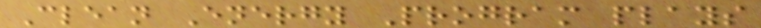Clean Energy Program plays
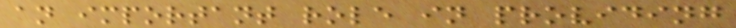an important role in providing
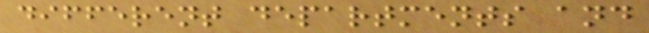different departments and
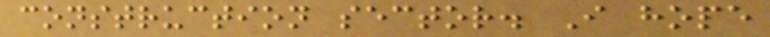construction sector. I hope
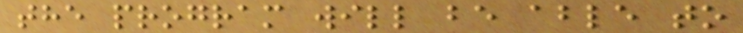the program will be able to
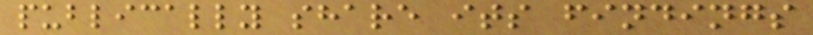publically share its findings
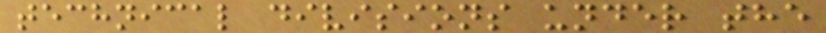technical divisions under the
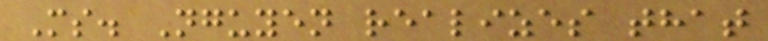Ms. Nguyen realizes that
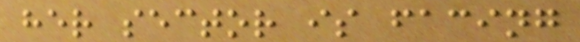her sector is facing
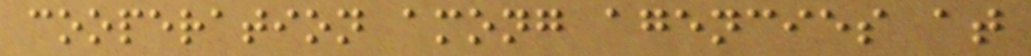cooperation among agencies at
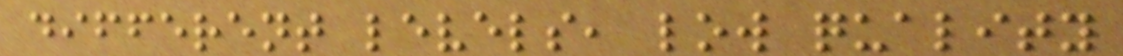different levels, low quality
